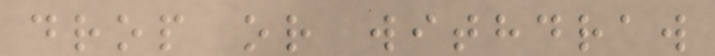drop or withdraw
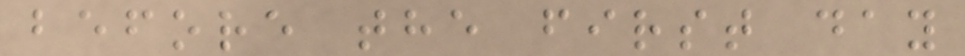before the first day
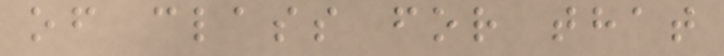of class for that
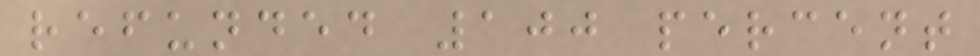refunded 100 percent
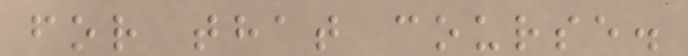for that course.
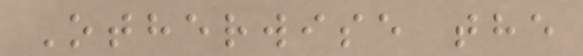Otherwise the
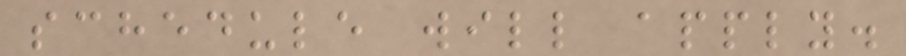schedule will apply.
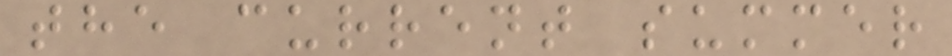the current summer
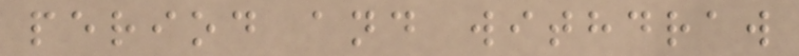period and withdraw
